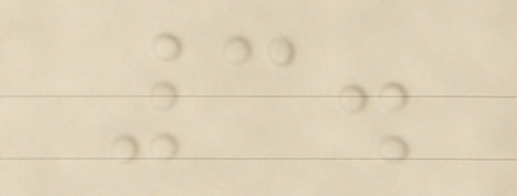3.
